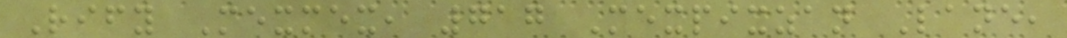Rify Mexmex, 717 Mexpixzan Lane,
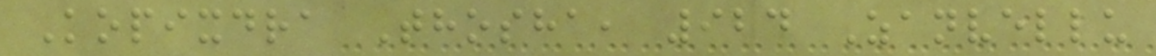Kopixdra Thosha, 924 Zanvellu
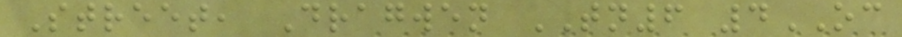Street, Dragwen TN6 4OC
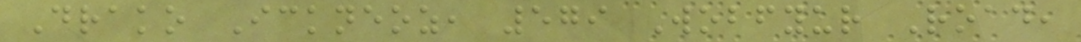Drako Ickneoz, 579 Wobfyur Road,
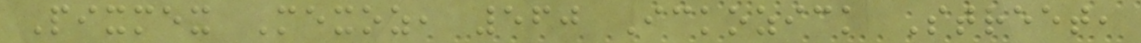Pixmex Mexoz, 560 Ickozick Street,
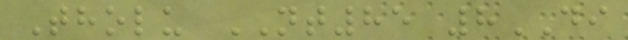Tholu NT85 8DI
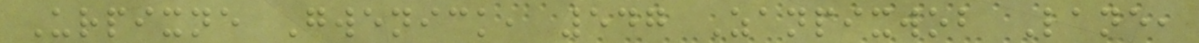Urpixne Gwenick, 547 Zanpixwob Lane,
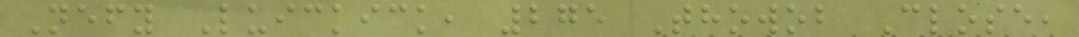Nefy Luickick, 275 Thowob Close,
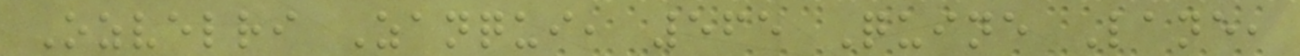Ozvelri Zanqui, 565 Quine Lane,
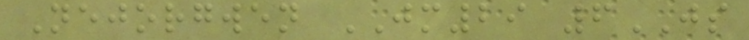Nejorgwen JM29 6JS
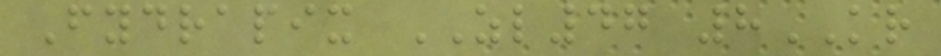Fydrapix ZL47 8KR
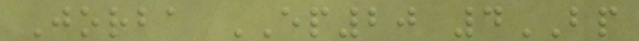Jorba EP20 4BP
